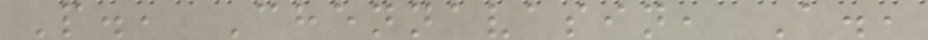P., Chennavasin, A.,
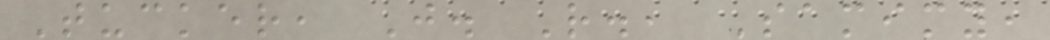Tucker, J. R., Samimy,
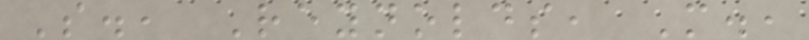S., Reynolds, M.,
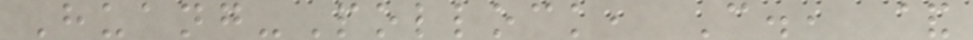Huang-Pollock, C., &
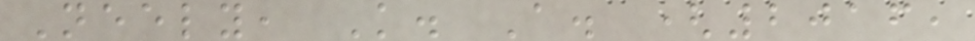Neely, K. A. (2016,
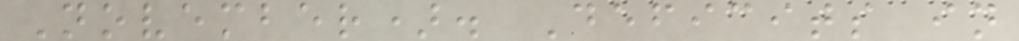November). Deficits in
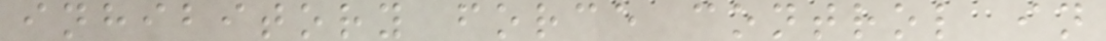inhibitory force control in
